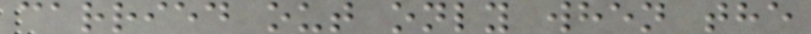carried out only when the
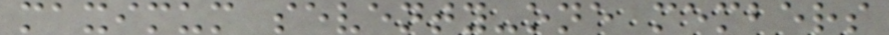maximum seventy-one members
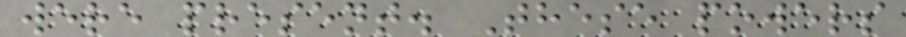were present. These powers
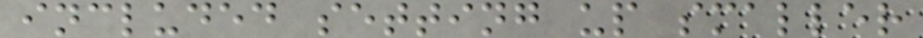included setting up smaller
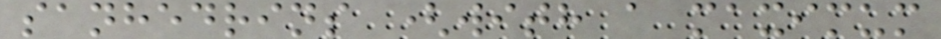sanhedrins (with a maximum
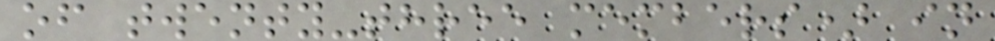of twenty-three members) in
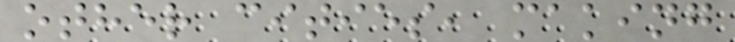other cities, making
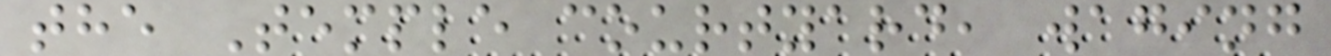the Temple courtyard, waging
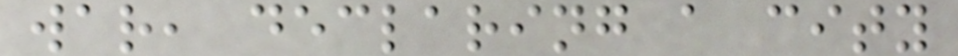war, declaring a city
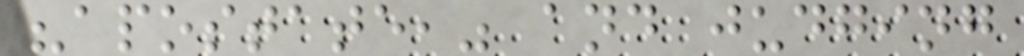"apostate," and judging
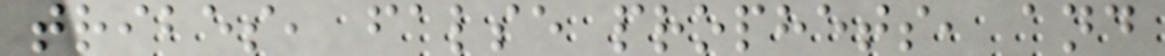tribes, false prophets, and
